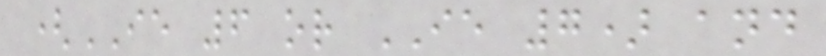(IE 6 or IE 7) and
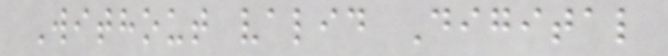Without valid Digital
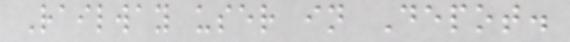Railway user in Depot.
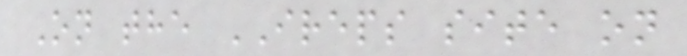On the IREPS site on
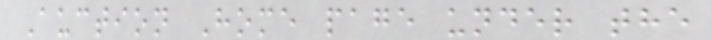Auction Home page under the
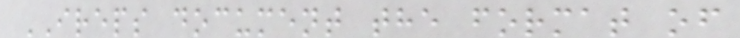IREPS document the format of
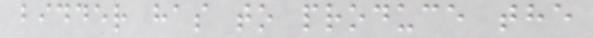bidder has to produce the
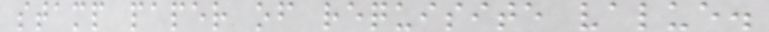stamp paper of requisite value.
